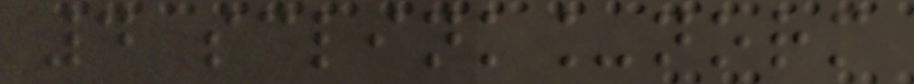4 sclink_norm
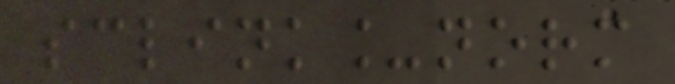sclink_norm
